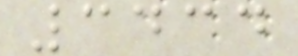3434
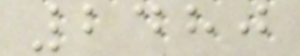2480
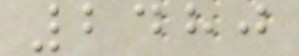2480
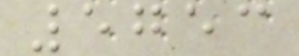5753
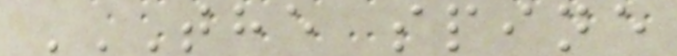THE SPINE
